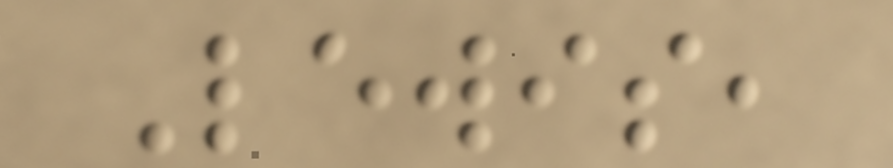Lewis,
